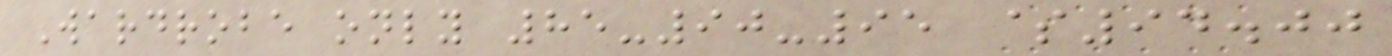Wardrobe only 85-90-95 $94.00
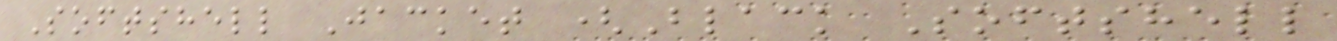Softshell Jacket (Black Softshell
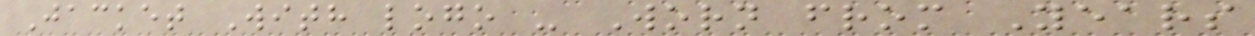Jacket With logo - Worn from Years
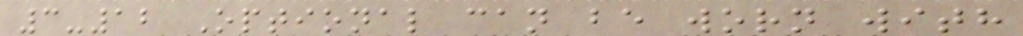3-12 Optional can be worn with
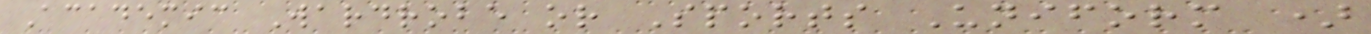Academic Wardrobe or Sports Uniform )
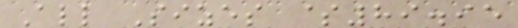All Sizes $89.95
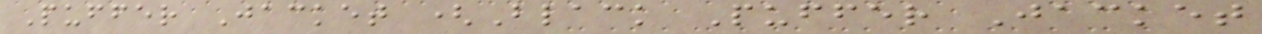Puffer Jacket (Black Puffer Jacket
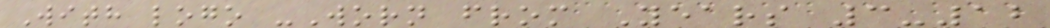With logo -Worn from Years 3-12
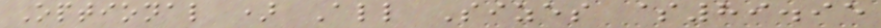Optional ) All Sizes $89.95
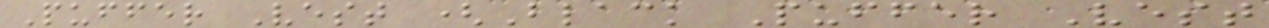Puffer Vest (Black Puffer Vest
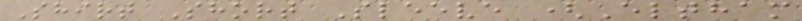Shirt Short Sleeve (Eltham
